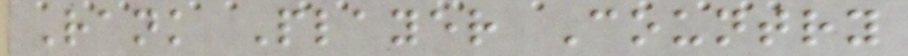Rank Player Country
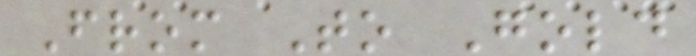From To Gold
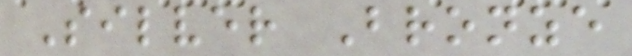Silver Bronze
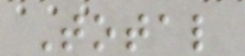Total
